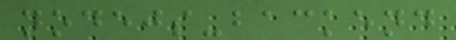nodejs-backend
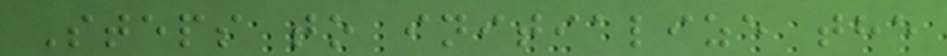Steps to initialize the
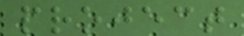project
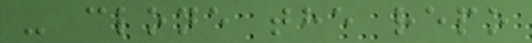- clone the repo
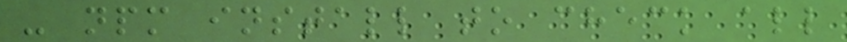- npm install to check all
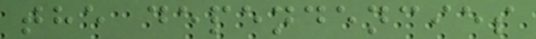the dependencies
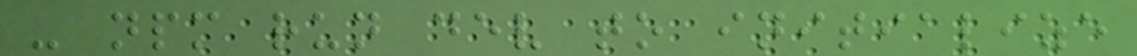- npm run dev to initialize
